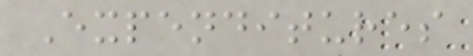Expenditures
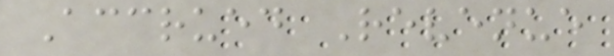Accrued Revenue
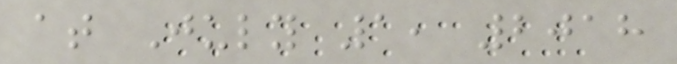at July 1, 2018
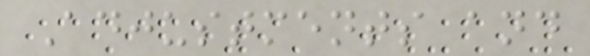Adjustments and
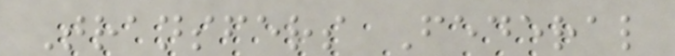Transfers Federal
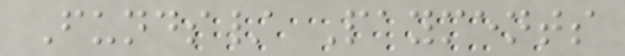Funds/ Payments
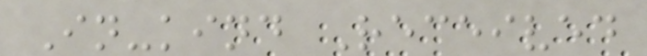In-kind Received
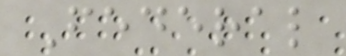Federal
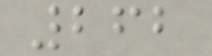262
